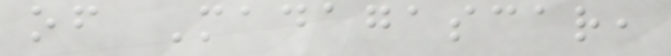of Madagascar,
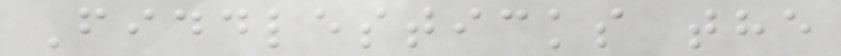Fiddlesticks the
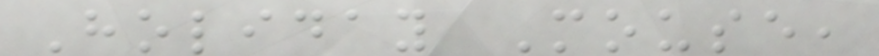Holiday Mouse,
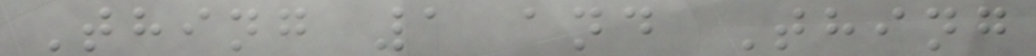Thing 1 and Thing
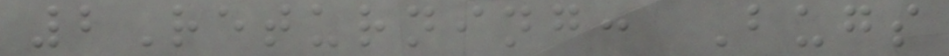2Returning: Bugs
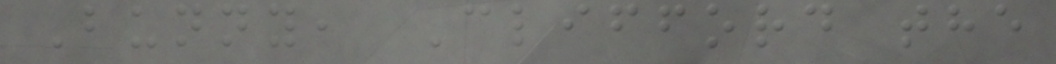Bunny, Clifford the
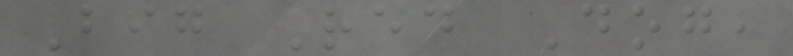Big Red Dog,
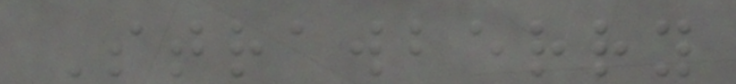Strawberry
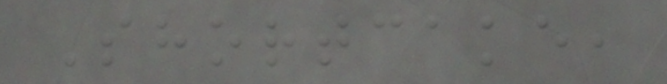Shortcake,
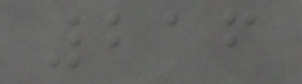216
